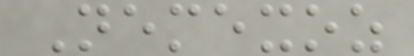Nemexoz
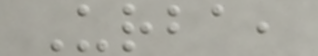Urba,
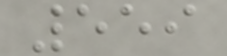559
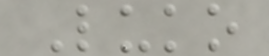Luko
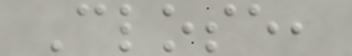Close,
